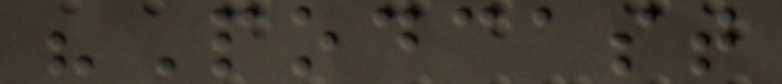"Podcast
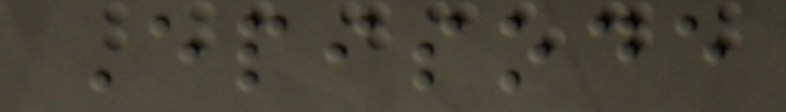Episode
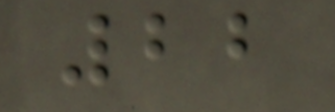22
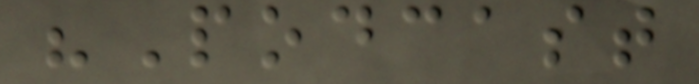"Podcast
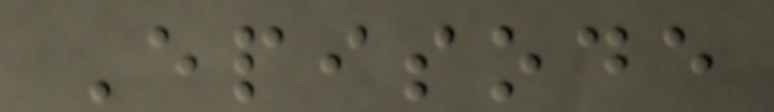Episode
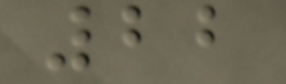22
